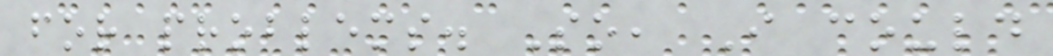for problems. So, I could
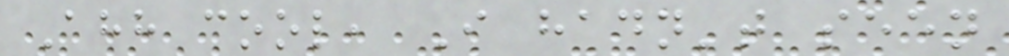Ahh cool, I hadn't seen
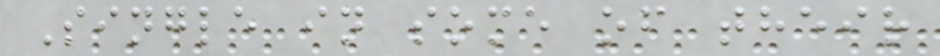Single in some of their
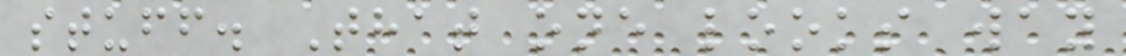stuff. That one looks way
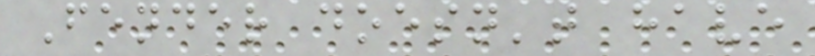Fender doesn't have
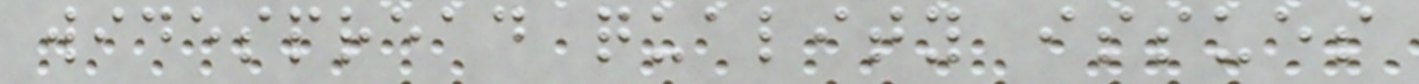widespread quality issues
